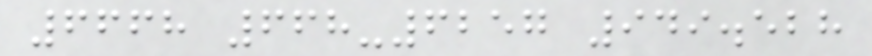6668 668-6257 949.528
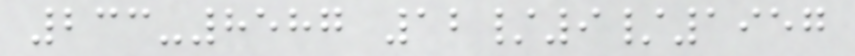233-8587 12/9/1957
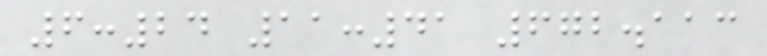6:24 11:41 672.113
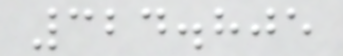324.805
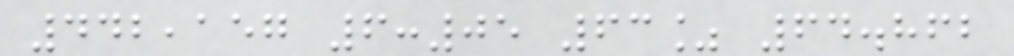442,157 6:05 63% 64.862
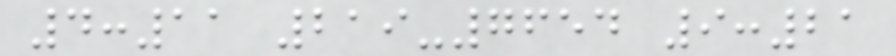4:11 219-7654 9:21
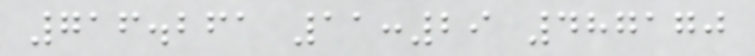716.261 11:29 487170
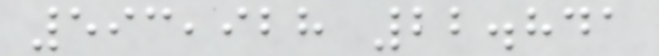593,928 22.841
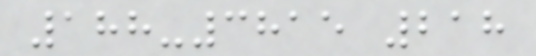188-3815 218
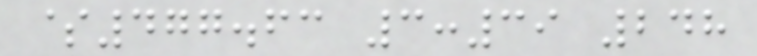$477.63 3:39 248
